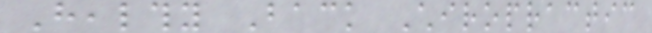Healthy Back Chiropractic
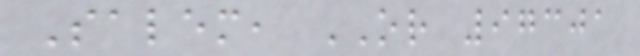Salem, OR 97301
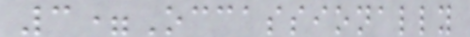3=Occassionally
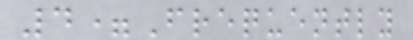4=Frequently
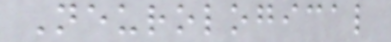Neurological
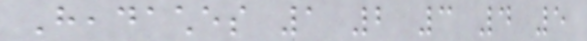Headaches 1 2 3 4 5
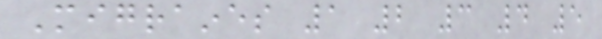Migraines 1 2 3 4 5
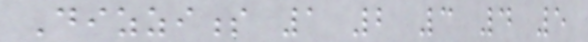Dizziness 1 2 3 4 5
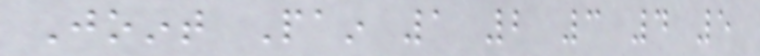Joint Pain 1 2 3 4 5
